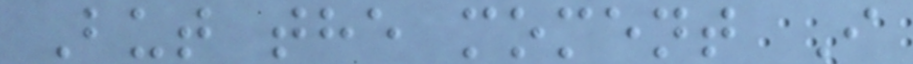But the moment I
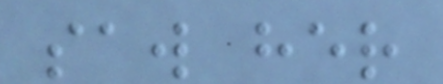saw her
